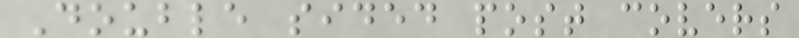Double sided post covers
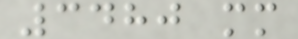3480 mm
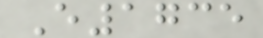E1735
